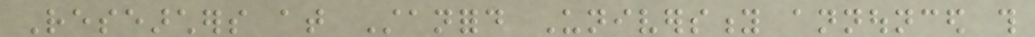Researchers at Stanford University announced this
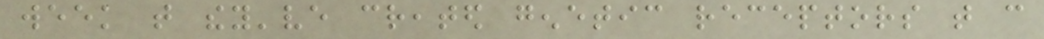week that they've created genetic receptors that can
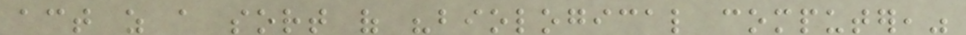act as a sort of "biological computer,"
